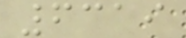6319
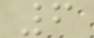6
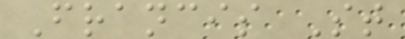Francis St
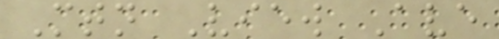Mtn View Ave
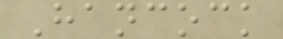Hancock
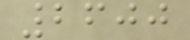2600
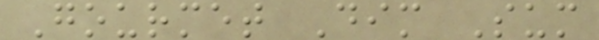Gourmet Dim Sum
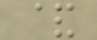&
